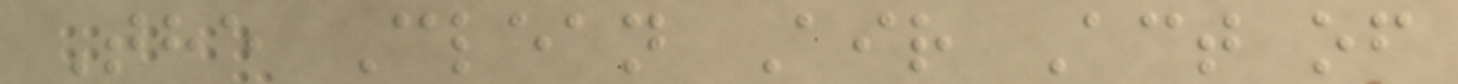The Clean Air Act of
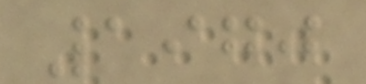1970
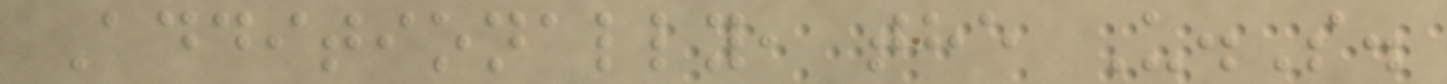Additionally, the U.S.
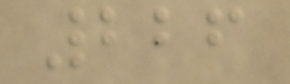226
